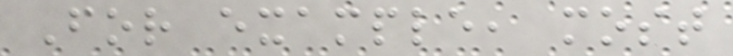For example, most
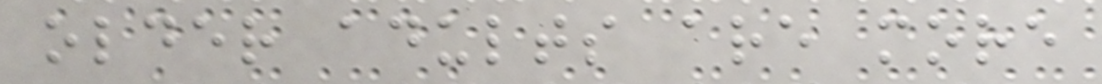older adults are more
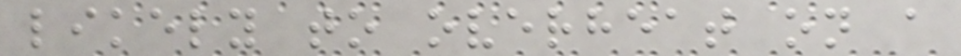likely to overheat on a
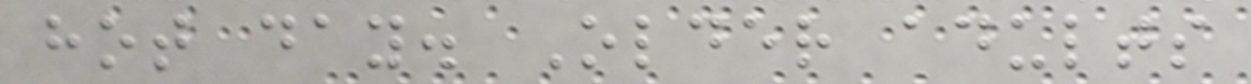hot day. Older adults
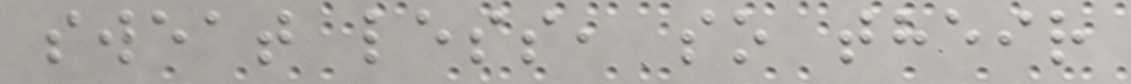sweat less, so their
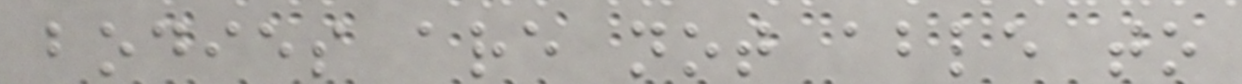bodies are not able to
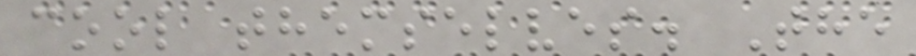cool themselves. The
